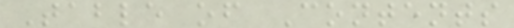Table of Contents
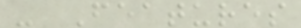- Features
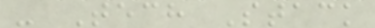- Tech Stack
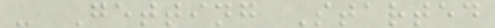- Getting Started
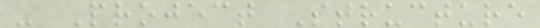- Project Structure
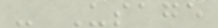- Usage
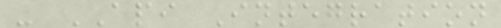- API Integration
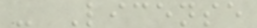- License
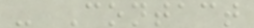- Contact
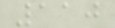110
